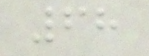68
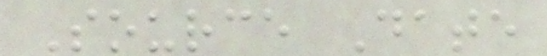Source Date
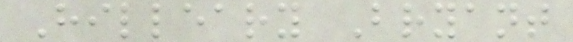Hilleary Bryant
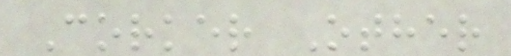Corker Other
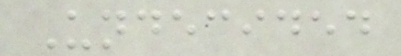Undecided
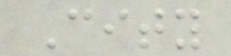City
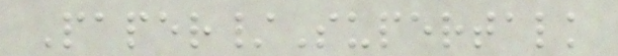Paper/Supertalk
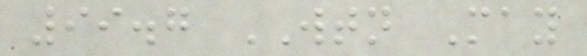99.7 WTN May
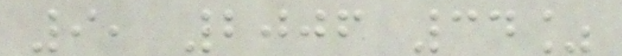9, 2006 34%
